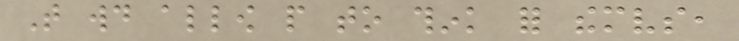That would allow people to think for themselves,
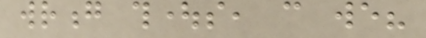wrong thoughts, can we?
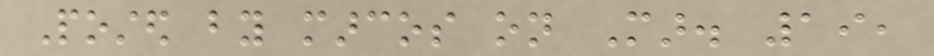Posted by marcos on Mar. 19,
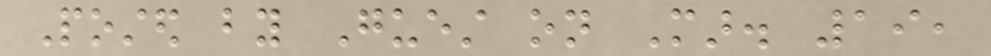Posted by Guest on Mar. 19,
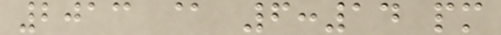2013 @ 6:14 pm
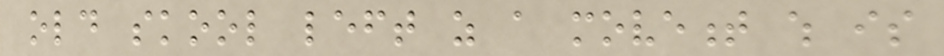old skool left as a movement which is
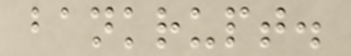bankrupt.
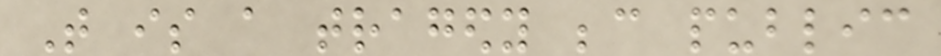That is a tragedy because public
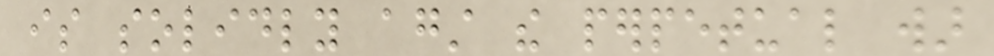is solidly against the perpetual war
